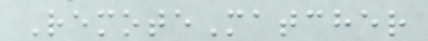RemoteMatcher
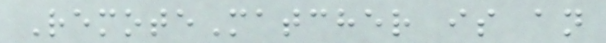RemoteMatcher is an
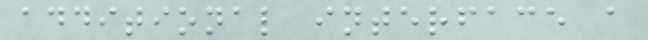additional interface a
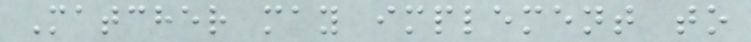Matcher may implement to
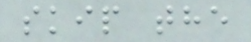skip the
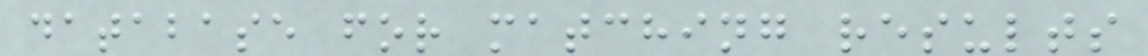database for matching results
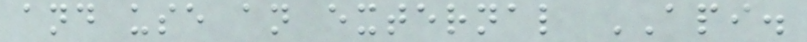and use an external API.
